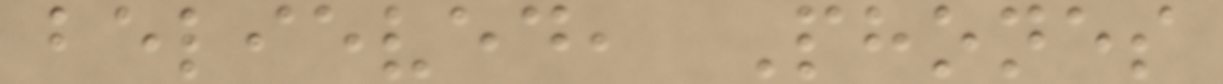believed, Phones
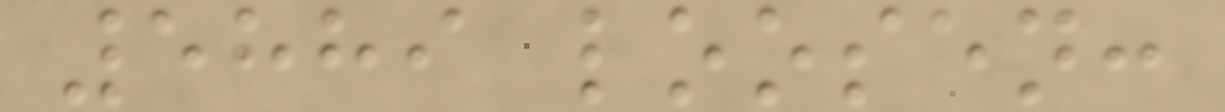5889 loosen:
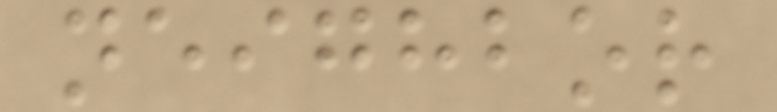neighbor
